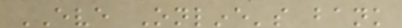EVE Online's bank
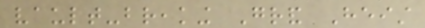vault-breaking Grand Heist
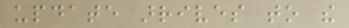update arrives to the
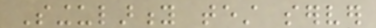Singularity test server
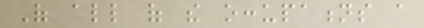Of all of the occupations a
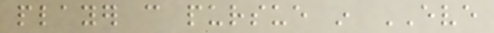player can pursue in EVE
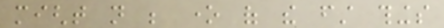might not be one of the first things
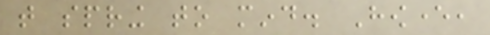that spring to mind. However,
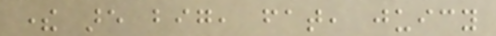there are big, fat, juicy
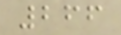266
